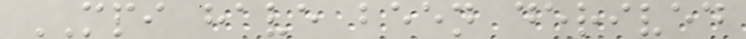MPI have been derived
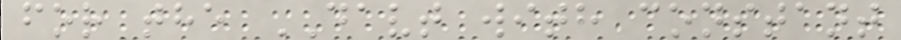for the DAVT with constant
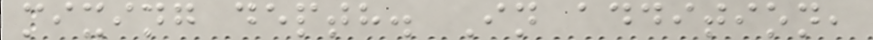mixing depth. In addition,
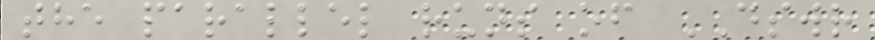the parallel runs of DSWR
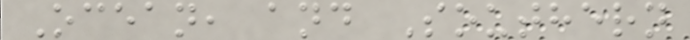Ocean, and Southern
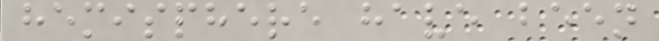hemisphere have been
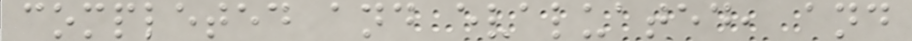completed and evaluated, and
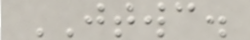JTWC.
